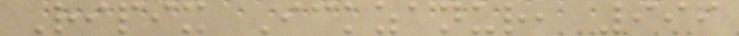Ripix Ickzanur, 996
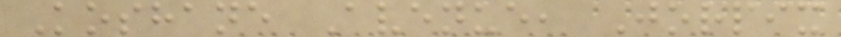Koshane Avenue, Jorpix
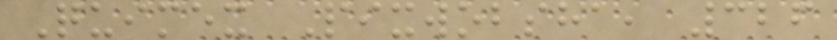Quimex Pixwobsha, 326
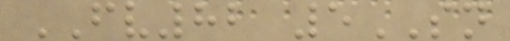FV82 5SN
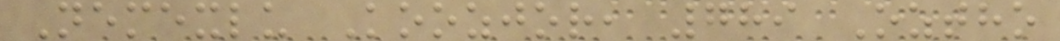Nemexlu Koozjor, 789 Oztho
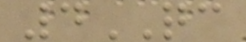4QC
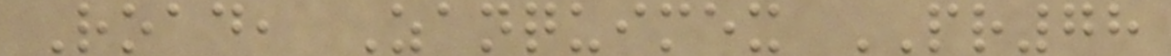Road, Zanquimex PR78
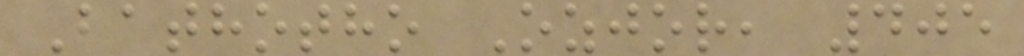Bathotho Ozjor, 405
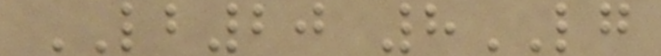LB20 8LG
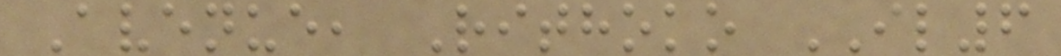Avenue, Rithoko IL6
